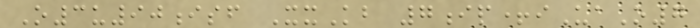O3u90isf XxKb 7ip+iUaO7
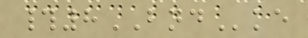#8BNDke
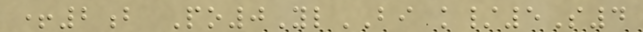+2b Po0YlBI k/5S4
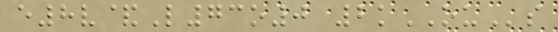e8v&L73o0 2kOUs
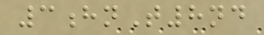3hnT8nd
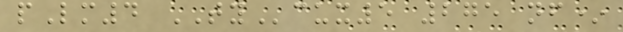pLm4 TYcux5 275 nf*
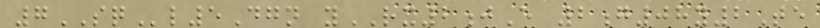7SQl5Dgn yRX2jE 2g08y2Te
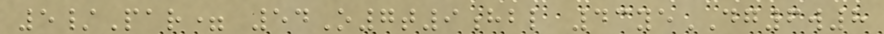5/Par= 54O7t9hbl 43yeDG6w8
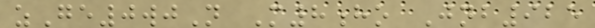zGe0wjN M8ho Jnb925
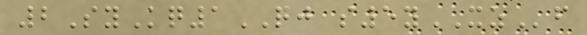2SyKq1QJ s5yXZf
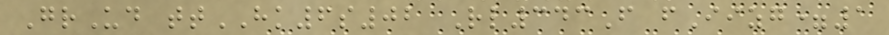GrUd ttHK6s02 Rl343F fIizg=1
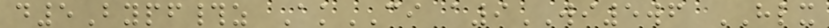d5Bypf#z AkCI a9WI5wf HLX
